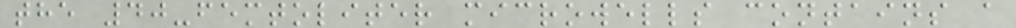the 40-femtoliter microwells contains a
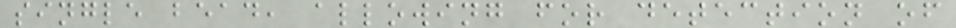single bead, allowing for detection of
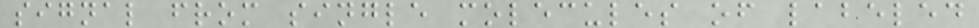signal from single molecules of labeled
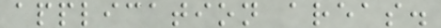application areas.
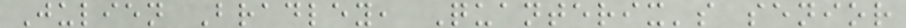Julien Bradley, Quanterix's senior
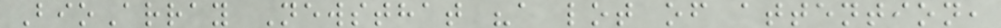BioArray Newsthat "a lot of attention,
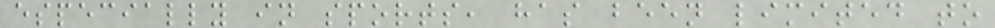especially in sports, has been limited to
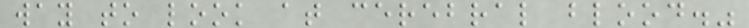way to look at cerebral blood."
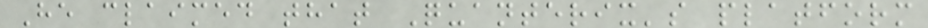He claimed that Quanterix's platform
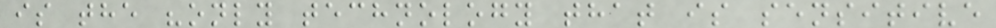is the "only technology that is sensitive
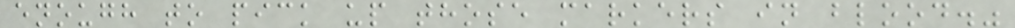enough to pick up those markers in blood."
